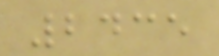2435
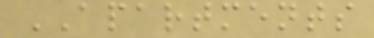APARTMENTS
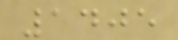1405
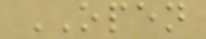OPEN
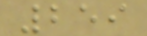259
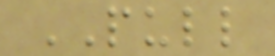PULL
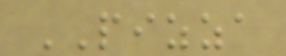PIZZA
